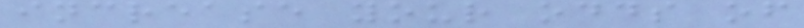increase your odds of
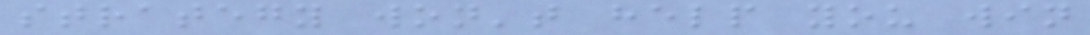strategy won't help you win
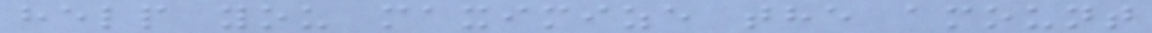help you maximize the amount
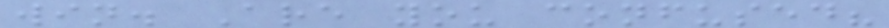win. Are you confused?
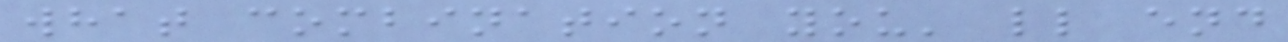what combination you' ll end
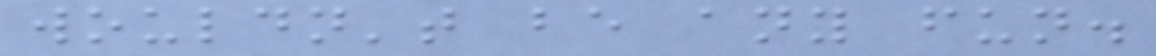wouldn't be any fun.
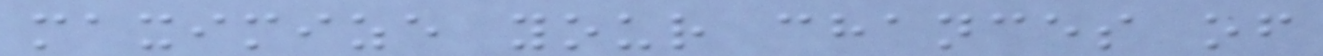maximize your chances of
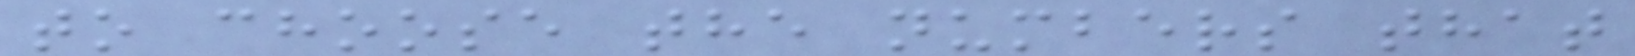to choose the numbers that
